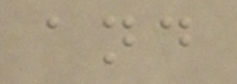and
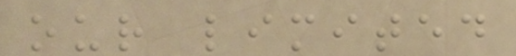our limited
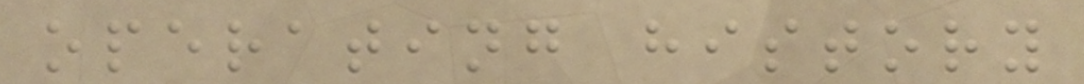operating history
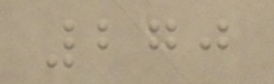270
